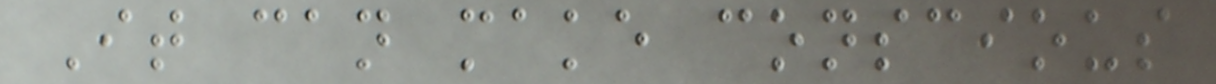It can make conscious
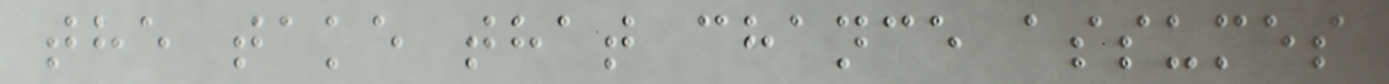the take that chance assumes
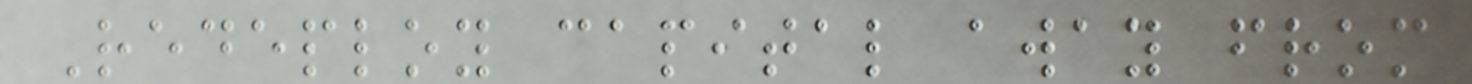Redeploy capital away from
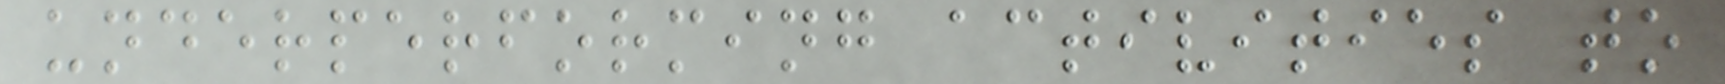underperforming activities to
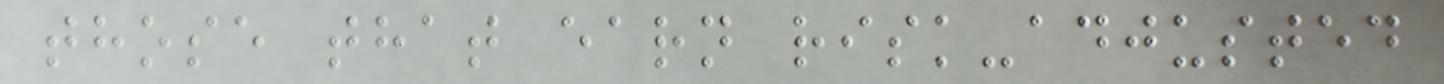those that earn risk-adjusted
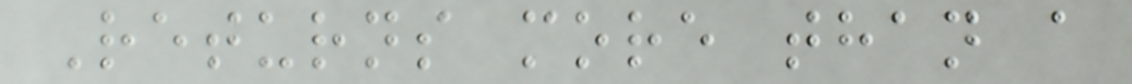Returns more than a
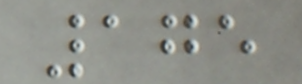175
